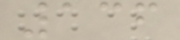136
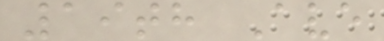19th Ave
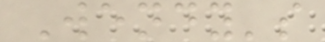Wendy's
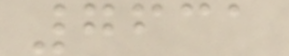7631
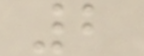2
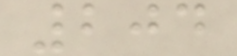204
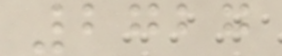2727
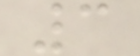3
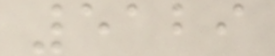5129
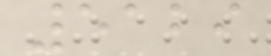5129
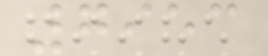7953
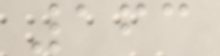163
